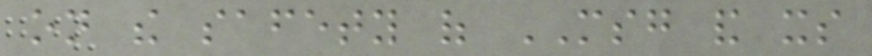on the safety of MSG and its
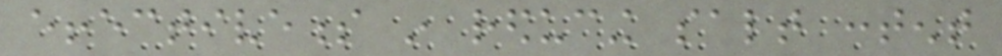effectiveness in reducing salt content
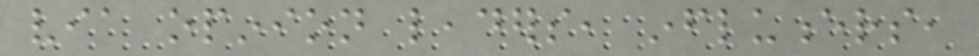via opinion leaders, influencers,
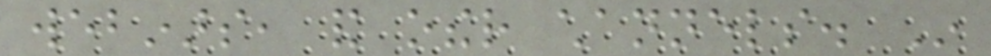webinars, and other channels. In
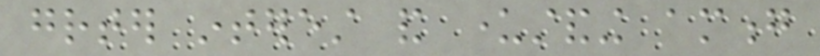greater interest and understanding among
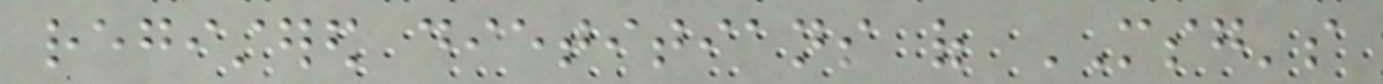registered dietitians of MSG's
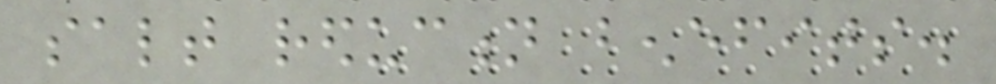salt reduction benefits.
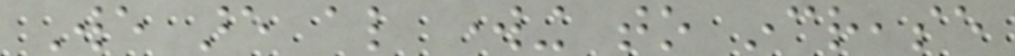We are also working to increase
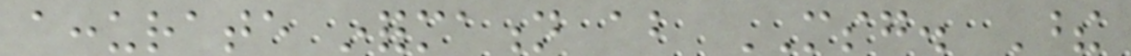accurate information about MSG. These
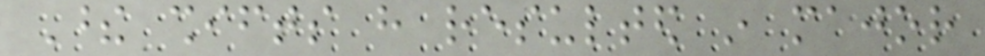These shifts have resulted in major
